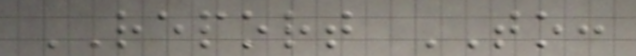REPORT TO:
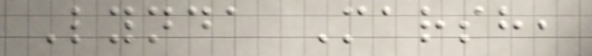Lynda Marsh,
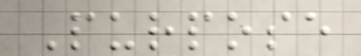Purpose
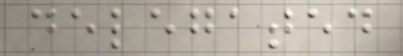delegated
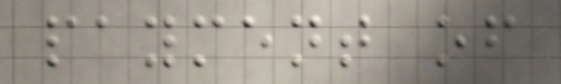payment of
